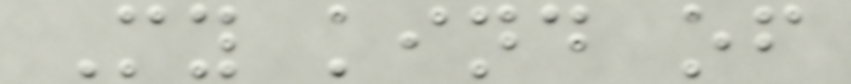My kind of
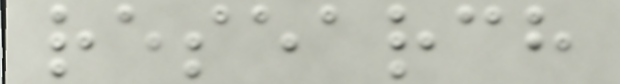research
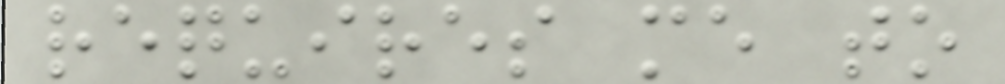requires me to
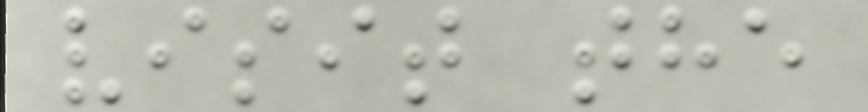visit the
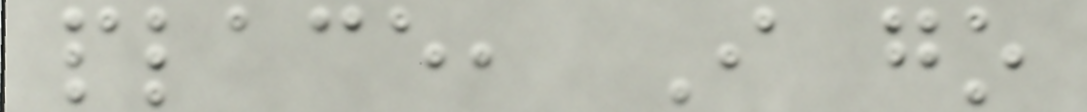place, I go
